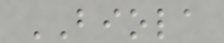BIOLA
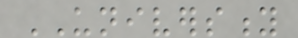UNIVERSITY
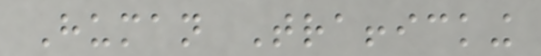Human Trafficking
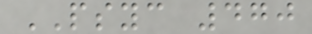PSYC 470
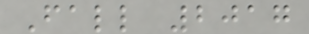Fall 2017
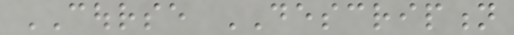COURSE DESCRIPTION
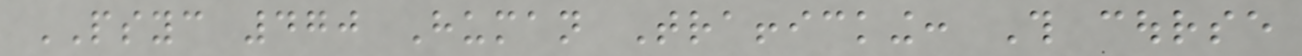PSYC 470 Human Trafficking: This course
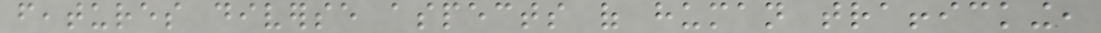features diverse aspects of human trafficking,
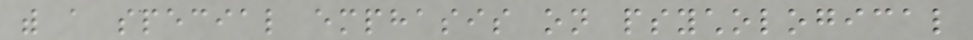with a special emphasis on psychological
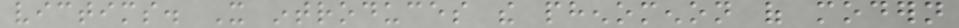victims. It introduces the phenomenon of modern
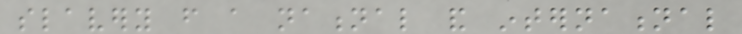slavery from a national and international
